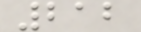212
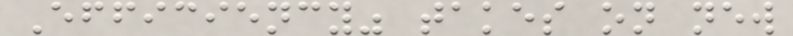Efficiency" takes on new
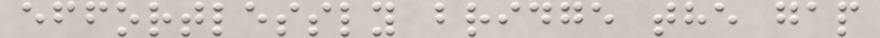effortlessly bridge the gap
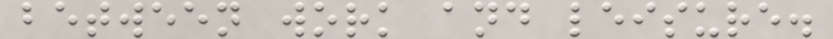between work and leisure.
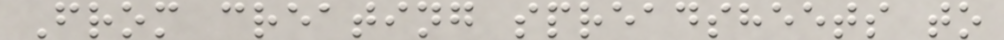From creating spreadsheets to
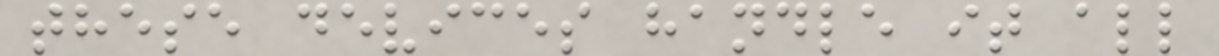these devices handle it all
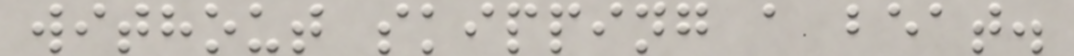without skipping a beat.
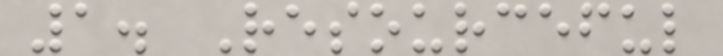1. Resourceful
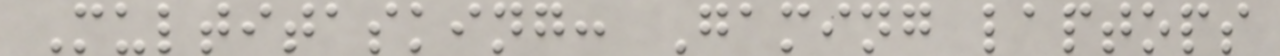Multitasking: Gaming laptops
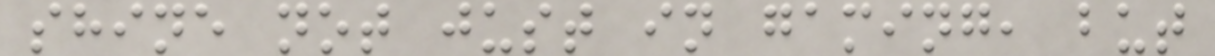shine not just in gaming, but
